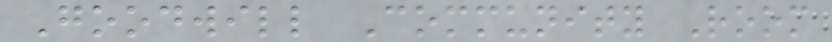Goodwill Community Room
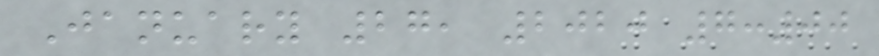January 27, 2020 7:00
